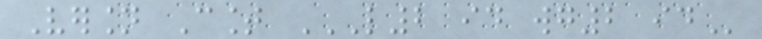Version Count L2 ID WG2 ID
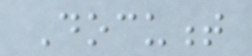Document
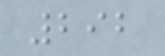292
